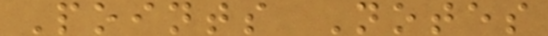Points Notes
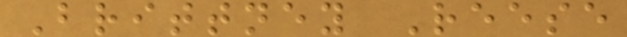Brittney Reese
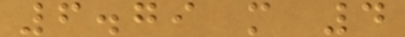6.79 m 4
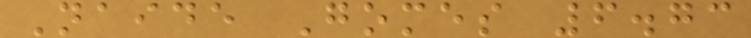Naide Gomes 6.73
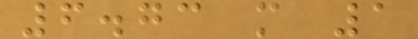6.73 m 1
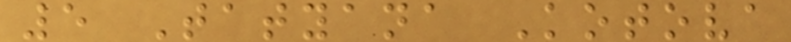5 Tatyana Kotova
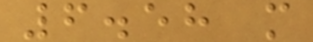6.58 m
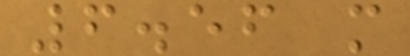6.56 m
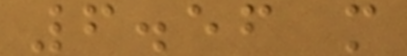6.56 m
